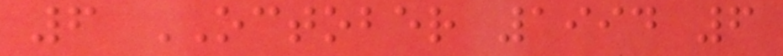6 OCTOBER 1994 6
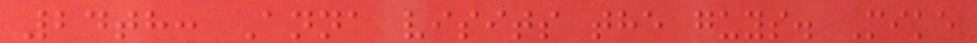24th: Anna visits the guys. Mike
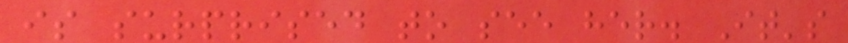is surprised to see her. It's
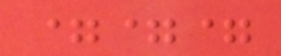===
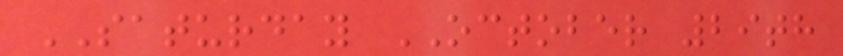SATURDAY OCTOBER 29th
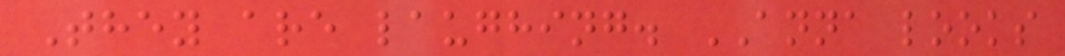They are laughing. ANNA looks
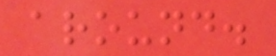around.
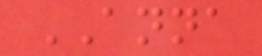ANNA
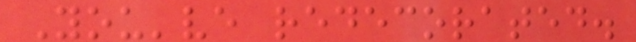You've redecorated.
